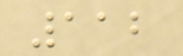112
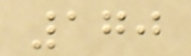170
